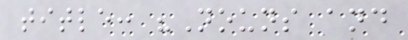title: "Nouns and
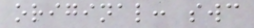original: swc
